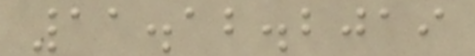11.12.2019
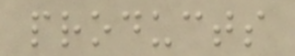products
